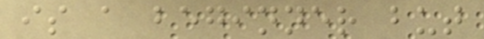is a beginner but
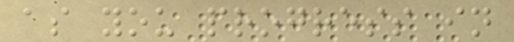as you progress in
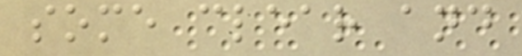some clear and
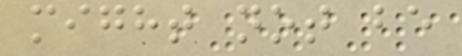might not be
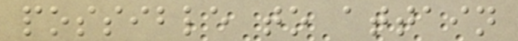possible to attain
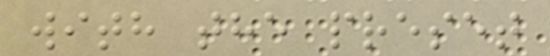with the preset
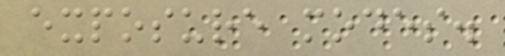exposure modes.
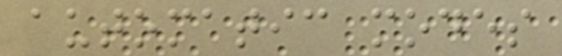automatic modes
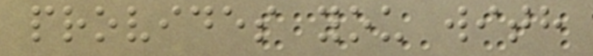provides you with
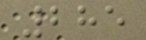285
